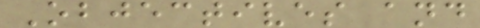Objectives and
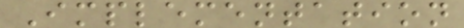Implementation
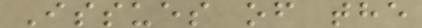Issues of the
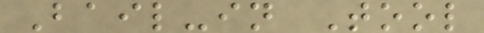Bail-in Tool
